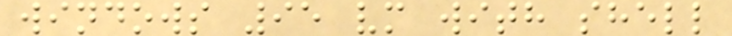windows 95 vm with shell
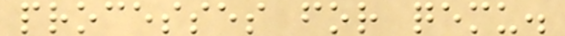processes for qemu.
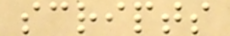scripts
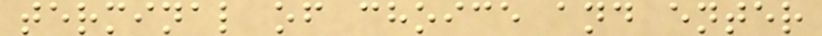terminal of choice and enter
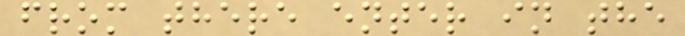from there enter in the
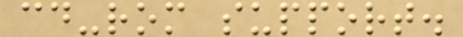cd-rom support.
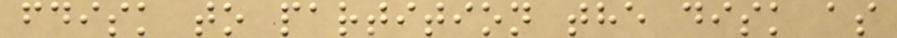fdisk to partition the disk as
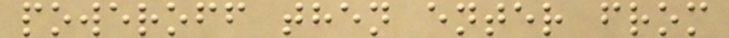poweroff then enter from
